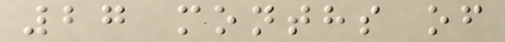27 months of
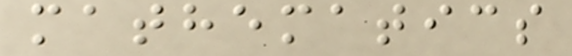mathematics
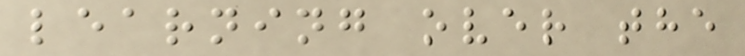learning over the
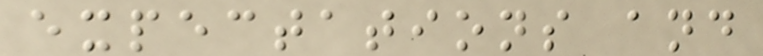expectations and
